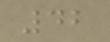42
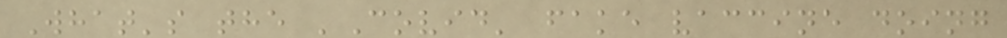What's the 'Covid' fake vaccine doing
